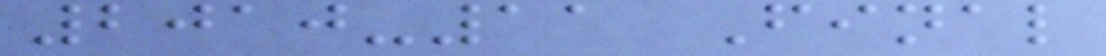2010-11 Final
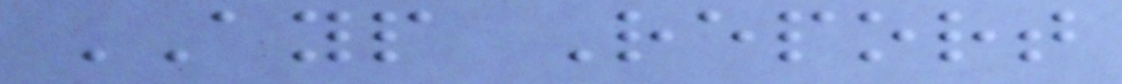AYP Report
